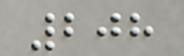208
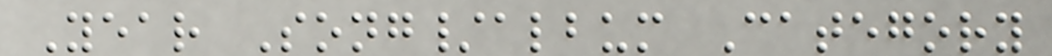Year Song/album Category
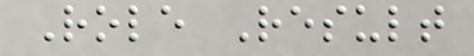Role Result
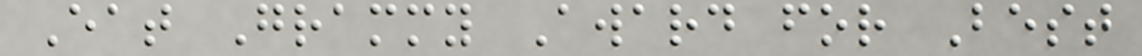Eat Grammy Award for Best
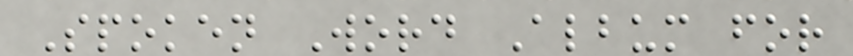Spoken Word Album for
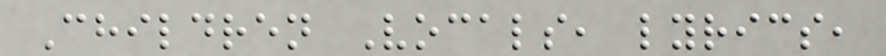Children Vocals, lyrics,
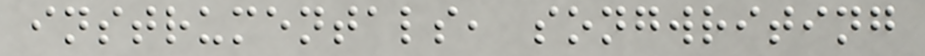instrumentals, songwriting
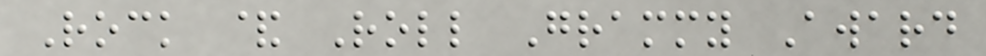Rock & Roll Grammy Award
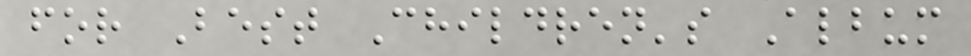for Best Children's Album
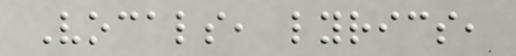Vocals, lyrics,
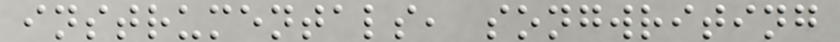instrumentals, songwriting
